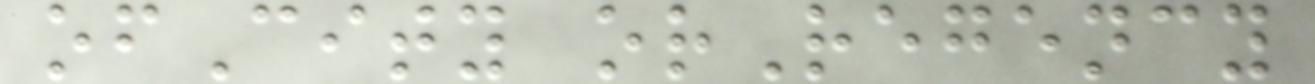ofCity orRegency
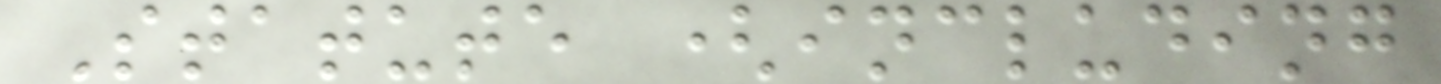Statute (including
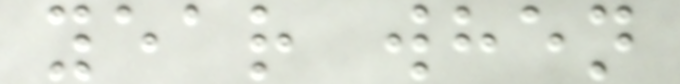year when
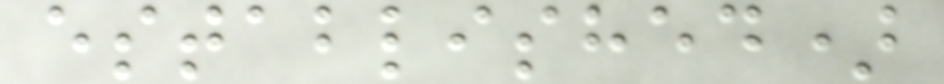established)
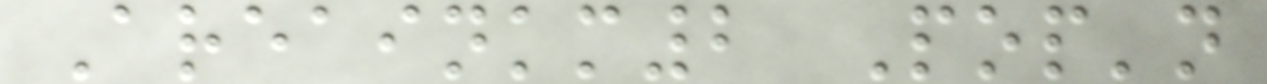Areainkm2 Pop'n
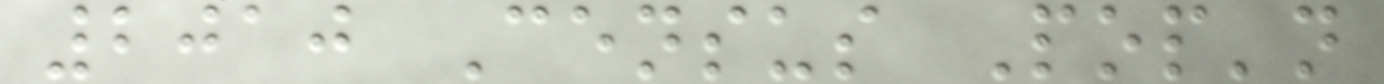2010 Census Pop'n
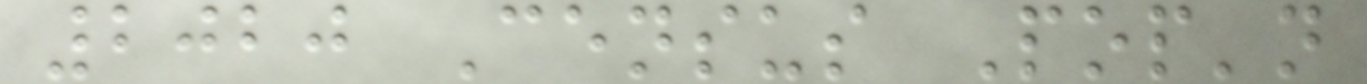2020 Census Pop'n
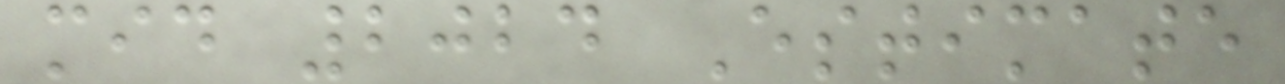mid 2024 Estimate
